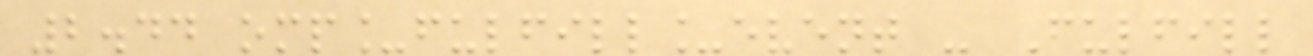2.44 omp_fulfill_event - Fulfill
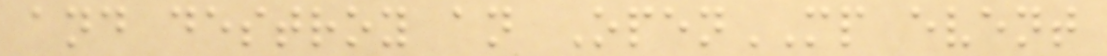and destroy an OpenMP event
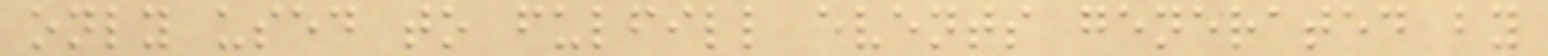only used to fulfill events generated by
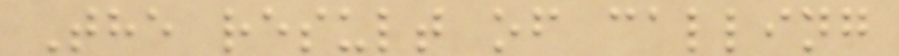The result of calling
